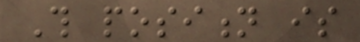This position is
